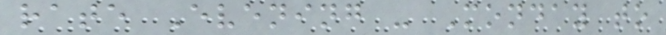rate Evening - Monday to
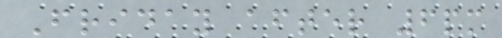Friday after 6pm
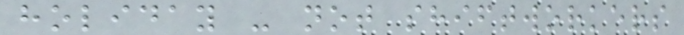holiday - not shiftworkers
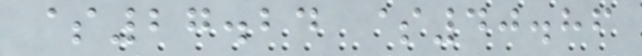$27.24 $40.86
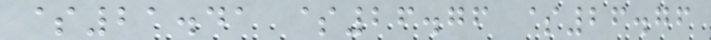$21.41 $26.76 $26.76
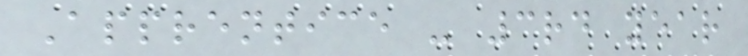Apprentice - 3rd year
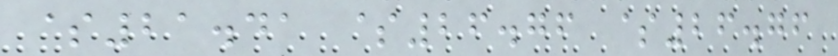$21.41 $26.76 $26.76
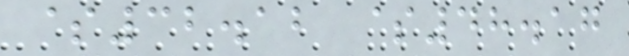$32.12 $48.17
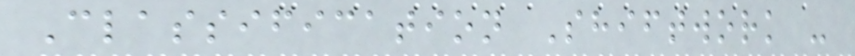Classification Shiftwork -
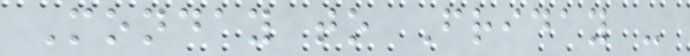Monday to Friday -
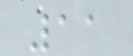11
